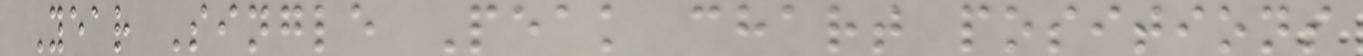Year Single Peak chart positions
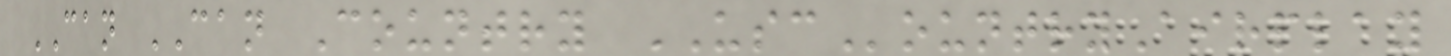CAN CAN Country USCountryAirplay
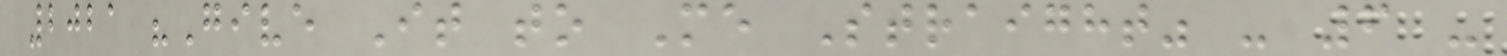2021 "Give It to Me Straight" - 6 -
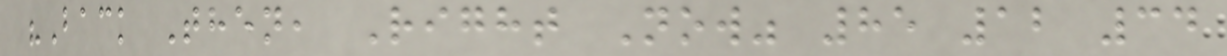"Back Then, Right Now" 85 12 34
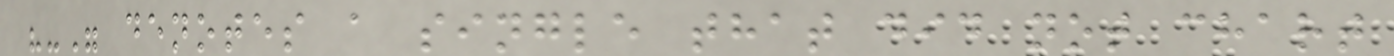"-" denotes a single that did not chart
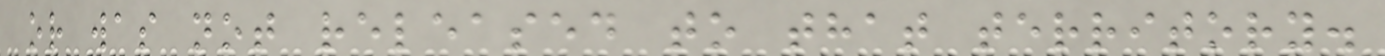or was not released to that territory.
